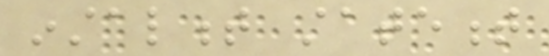instalment statement
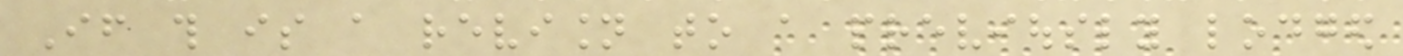If this is a revision to a previously lodged
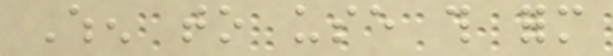When to use this form
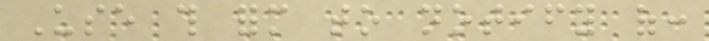Use this form to notify of:
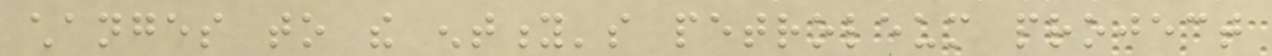changes to the entity's petroleum project
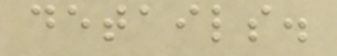details.
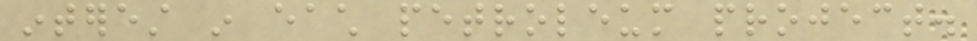interest in each petroleum project.
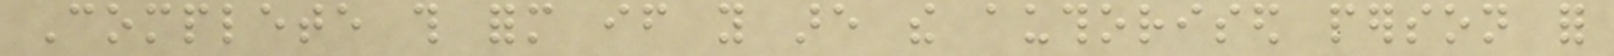Complete this form if you are the authorised person for
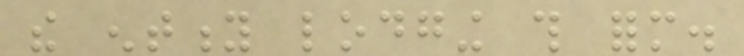the entity lodging this form.
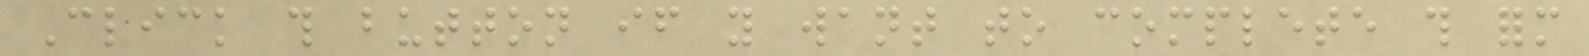Click this button if you want to complete this form
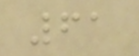61
